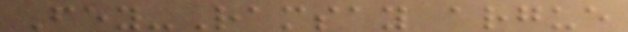Fey-Ramsay argue
